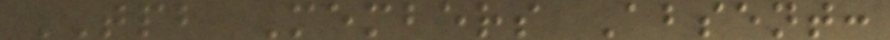TPB Members Absent:
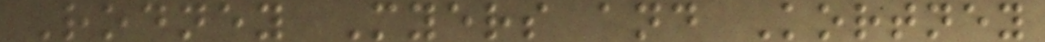Rodney Myers and Kortney
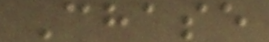Chase
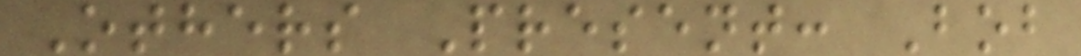Others Present: Bob
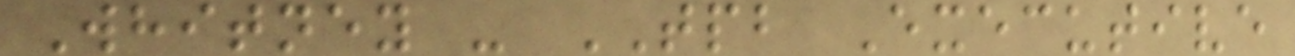Whitney - TPB Executive
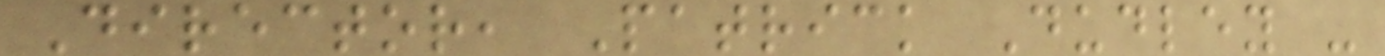Director, Patrick Dudley -
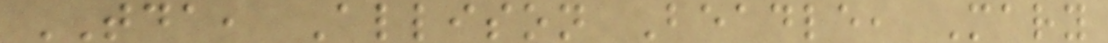TDA, Allison Beadle, Mary
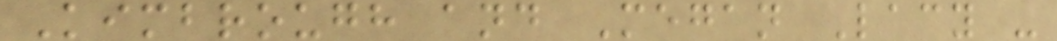Kimbrough and Megan Lacy -
